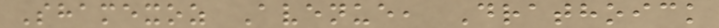Shamexoz Avenue, Drathoick
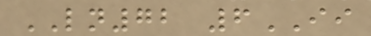LN72 6II
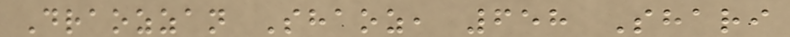Draozzan Shaoz, 658 Shari
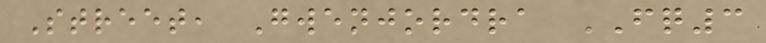Street, Gwenjordra FQ3
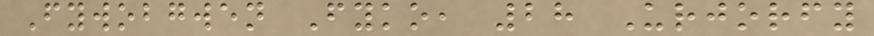Fywobgwen Fyko, 28 Urjorfy
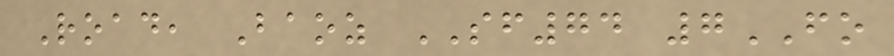Road, Baoz SF74 7FO
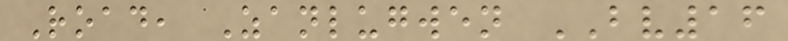Road, Zanlugwen BV16
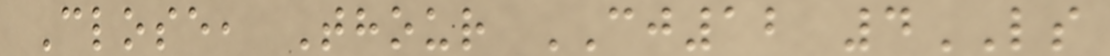Close, Thour CJ12 4LS
